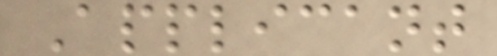Applicant
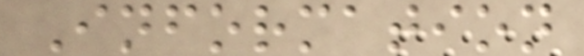Information
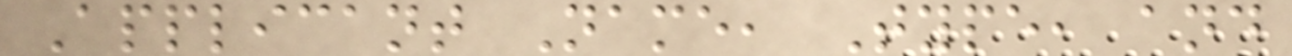Applicant Name, Type, and
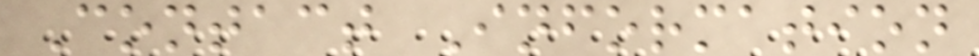Contact Information
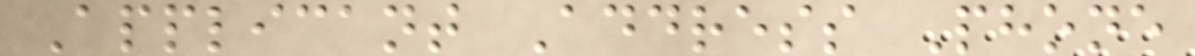Applicant Address Phone
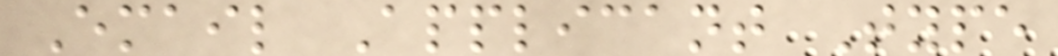Email Applicant Type
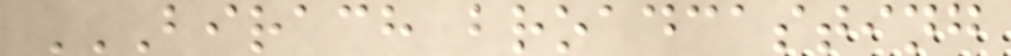BIRACH BROADCASTING
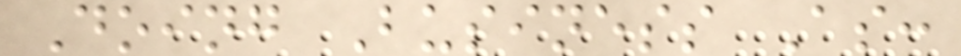Doing Business As:
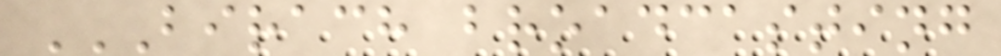BIRACH BROADCASTING
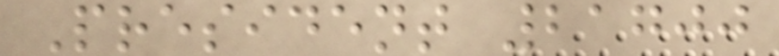President 21700
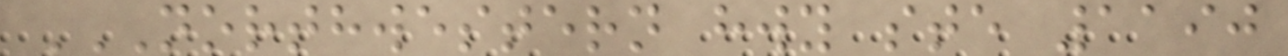NORTHWESTERN HWY STE 1190
